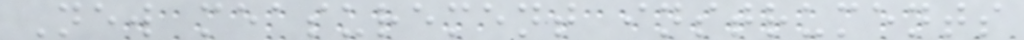New measurement instruments
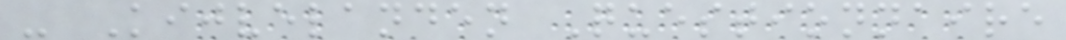- Kijvelanden Questionnaire
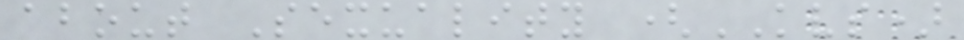about Sexuality (KVS)
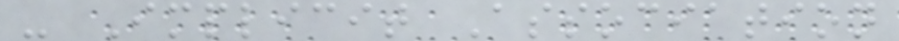- Implicit Association
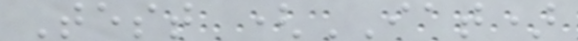Test (IAT)
